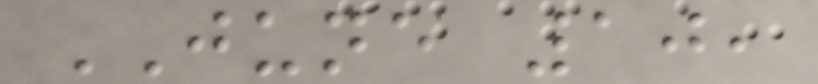JUNE 10,
